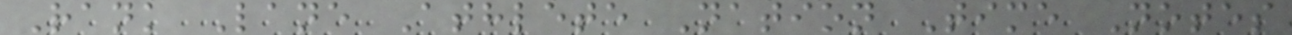Rank Lane Athlete Nation Time Notes
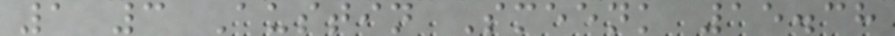1 3 Austin Smeenk 15.38
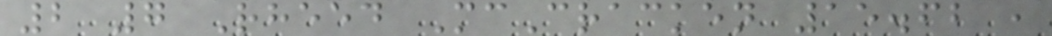2 7 Rheed McCracken 15.62 ,
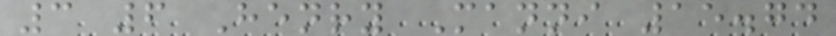3 6 Henry Manni 15.74
